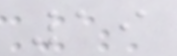19
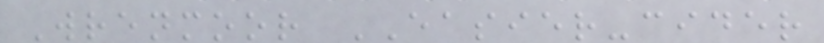Wrenmoor EASIER-cider
